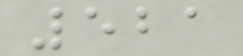521
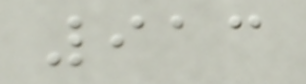913
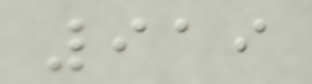919
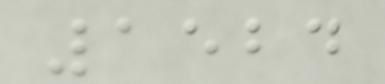1524
